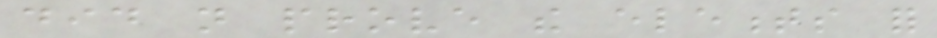did not prove the elements for
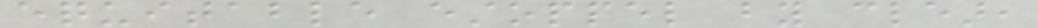equitable estoppel by clear,
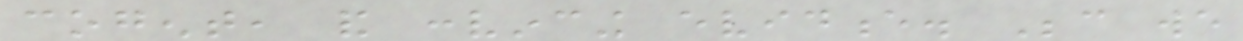cogent, and convincing evidence. Because we
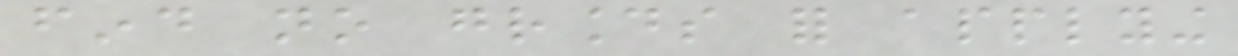find no grounds for applying
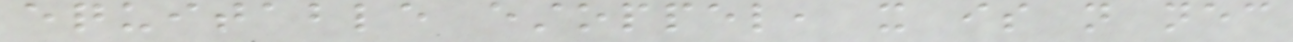equitable estoppel, it is not necessary
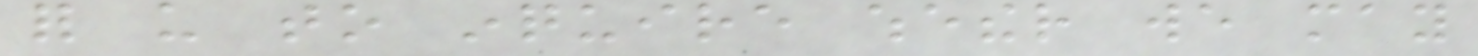for us to inquire whether we may
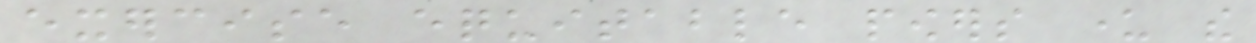exercise equitable powers under the
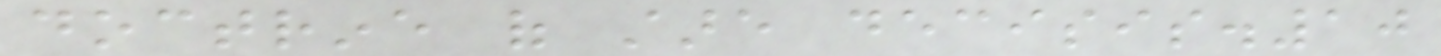doctrine of stare decisis.10
